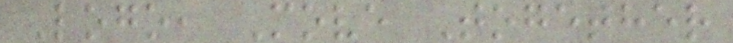Logo, Move Together
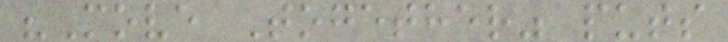"Move Together" puts
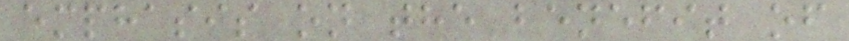emphasis on the benefit of
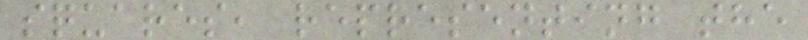squares, representing the
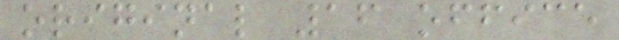original 16 office
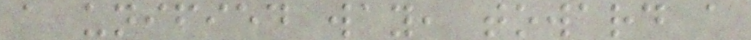a unified way, toward a
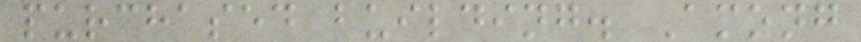purchased building. Among
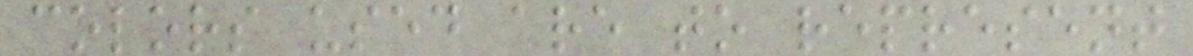colors used are to represent
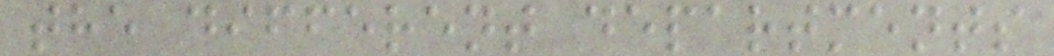the different departments
